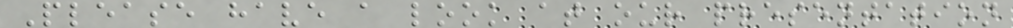Please have a look at our presentation
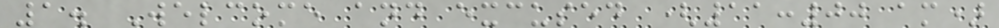1. Welcome and excused (11:00 am)
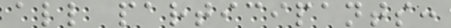all participants:
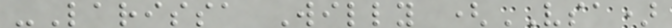-Larissa Willy (VSA)
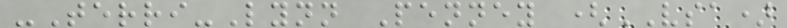-Terri-Lynn Penney (VSA)
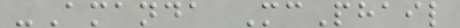-Amanda McPhail
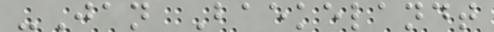-Jan Baekelandt
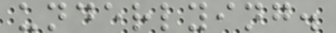underlying.
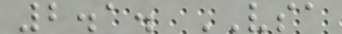2.1. VSA
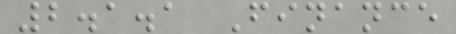2.1.1 Finance
